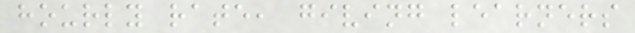hourly rate, giving learners
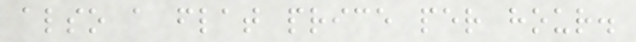also a flat price per hour.
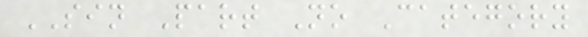SIN Part No Category
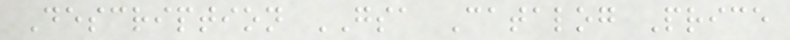Description GSA Catalog Price
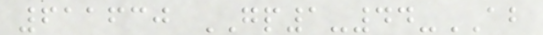611630 GP1-44-AB
